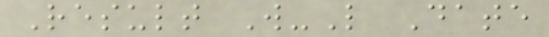Result W-L Date
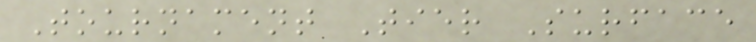Tournament Tier Surface
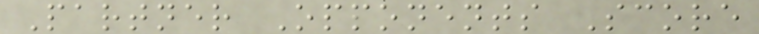Partner Opponents Score
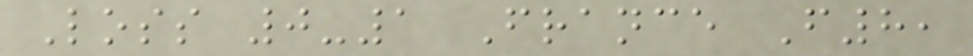Loss 0-1 France F8,
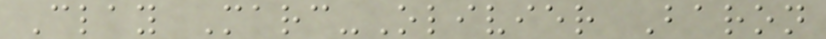Clay Marc-Olivier Baron
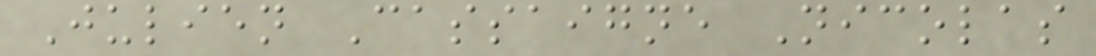Julien Cassaigne Nicolas
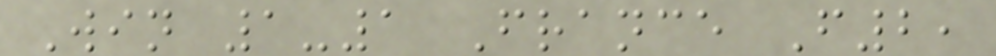Win 1-1 France F2,
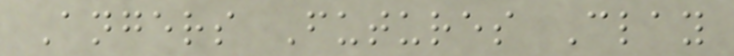Angers Futures Clay
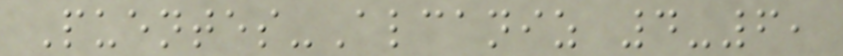Puentes-Alcaniz 4-6,
